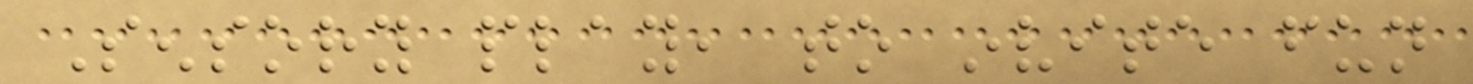Sensory play, to invite fun
